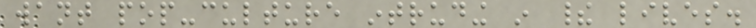want pop-culture intruding in their lives.
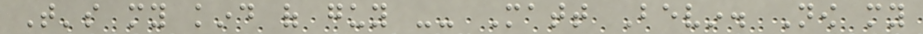That's my kind of guy -- Matt Bevin. Now my
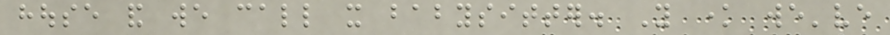house and we call it babysitter. You know we've
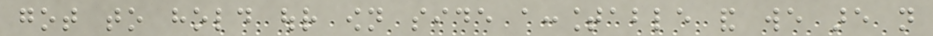got to hold our own side accountable and we are not
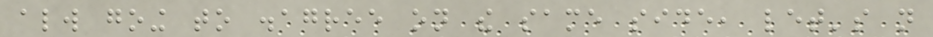always going to disagree on the same side, let's not
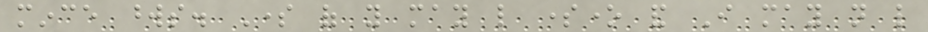mince words. Some of you may like someone and I may not like
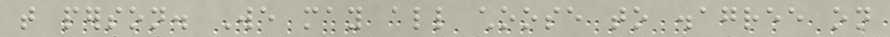that person. We may all choose to disagree on
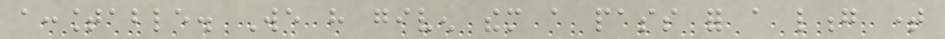accountable. We have given them a pass for a long time
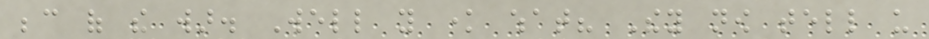because of the war. Well you know what? They now tell us
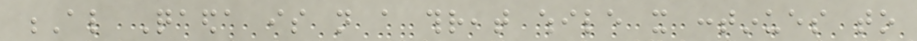Al Qaeda is not a threat while it continues to
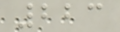223
